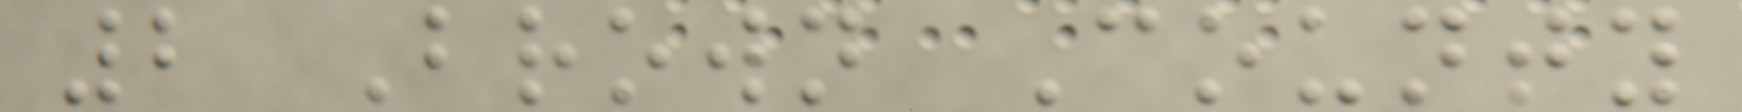2 Brown County
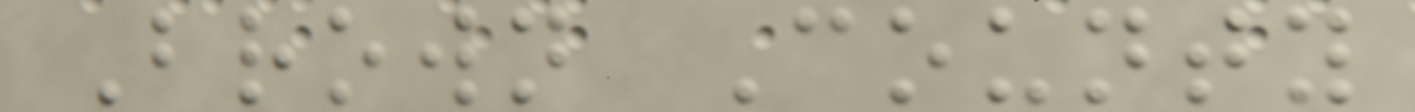Brown County
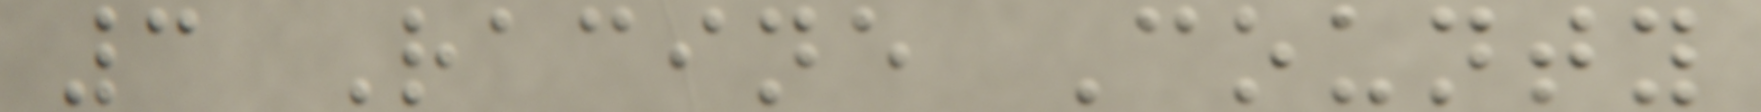3 Racine County
